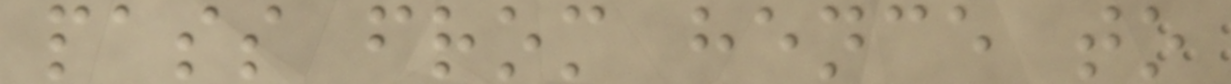pass from hence to
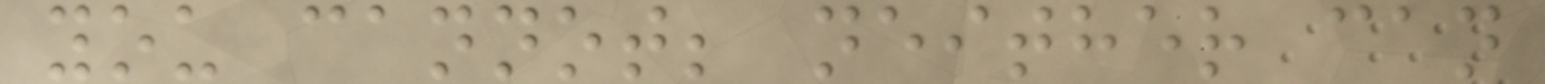you cannot; neither can
